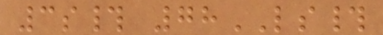3s# 78LS#
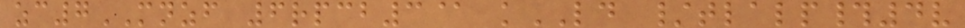zc7MNZF 6rpcb3@ kLD /tlalp#4v
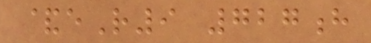&eR9 727h
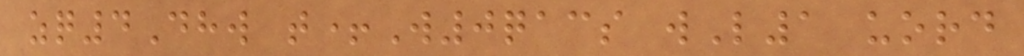zq4Dhw t+W0qacs wL1 uord
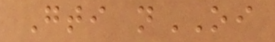Gti nOI
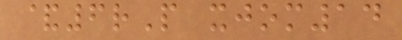&6rP xjom14
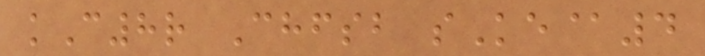kC8r Chfsb sKe@4
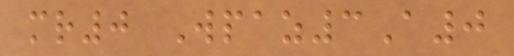mr0 Wpaz3A0
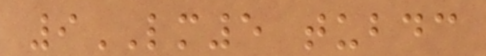9LM5 tubdc
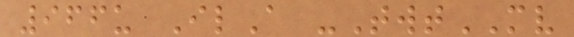966u IlA -TwtMV
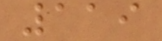119
